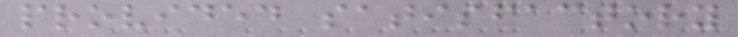provided satisfactory
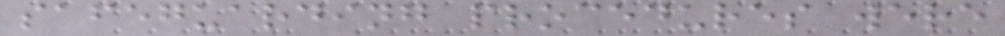safeguarding procedures were
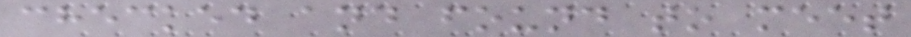checked and found to meet
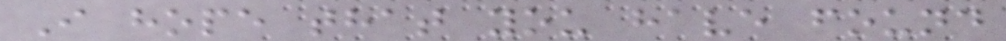I hope that you have found
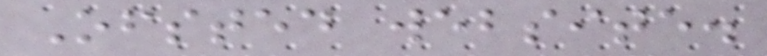Ofsted website.
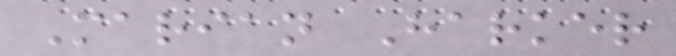Marian Harker
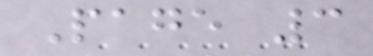Page 3
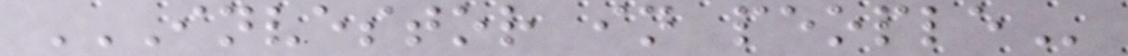INVESTOR IN PEOPLE
